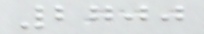2700
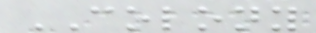COLONY
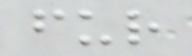fur
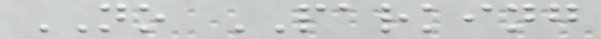NO PARKING
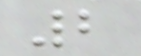2
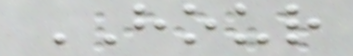HOUR
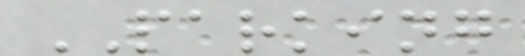PARKING
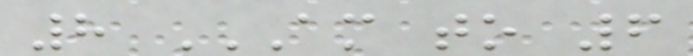8 AM TO 6
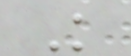K
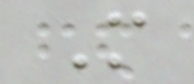M
